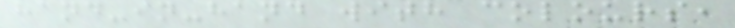hand-in-hand with colours,
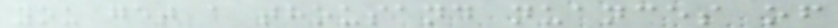you get a thousand nuances of
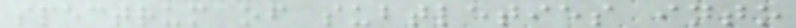spectrum of subtleties into
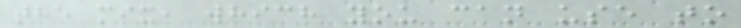the mix, which you can use to
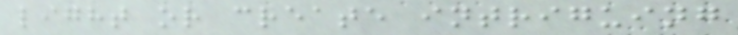light or create intriguing
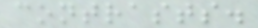contrasts.
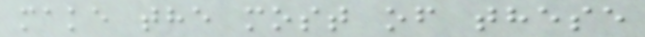make the most of these
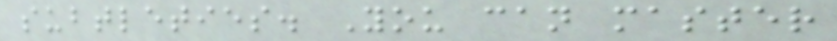subtleties. You can master
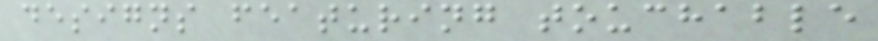designs featuring touchable
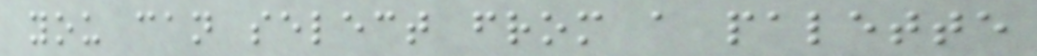you can select from a palette
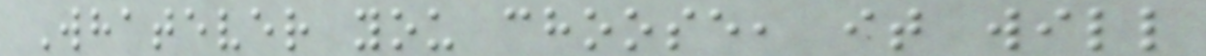Whatever you choose, it will
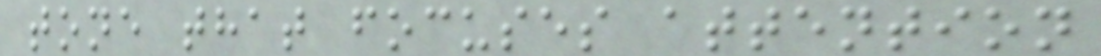tone that focuses attention
